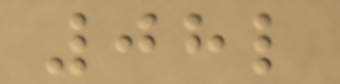08l
